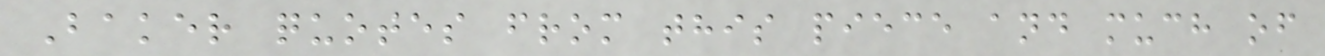Baker quotes from this piece and much of
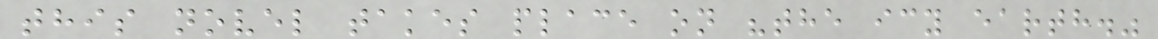this novel takes place on "the icy earth."
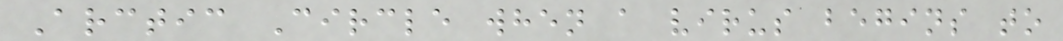Arctic Circle when a virus begins to
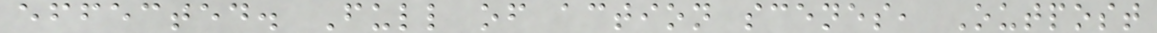effected. Full of action scenes, Outpost
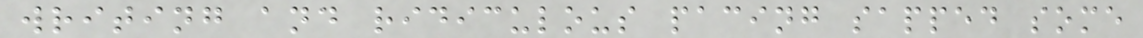writing and ridiculous pacing sapped some
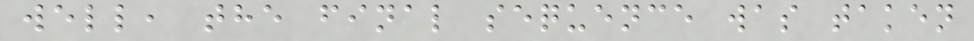well, the final sequence was taken
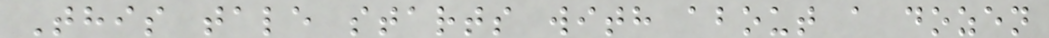This tale starts with about a dozen
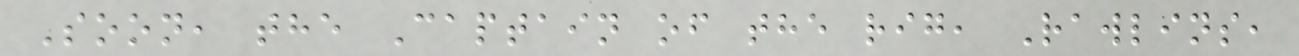Soon, the Captain of the rig, Rawlins,
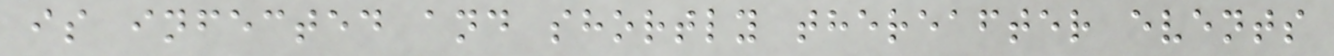is infected and shortly thereafter events
